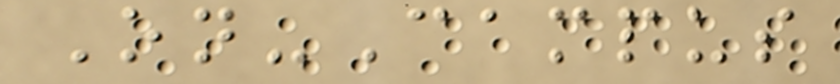On-Campus
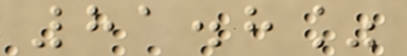81.8%
